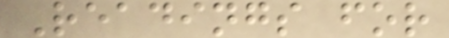Readings for
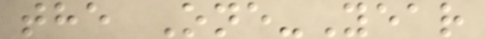the One-Year
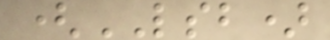(LSB)
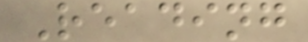Reading
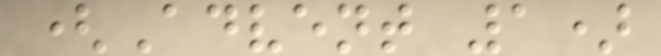(Advent 1)
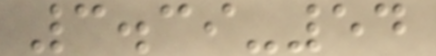3.39-54
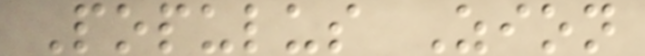Populus Zion
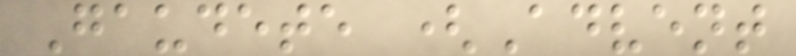Gaudete (Advent
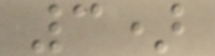3)
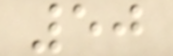50
